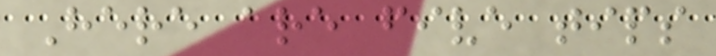Here are five tips
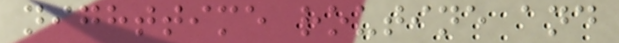nighttime routine and
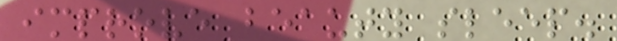improve beauty sleep.
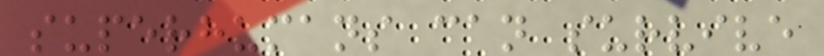superhumans can survive
